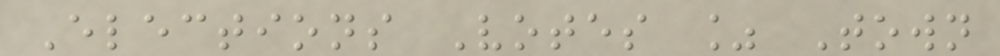Elections Votes % Town
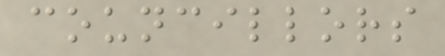councillors
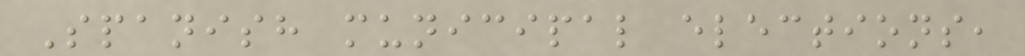Spanish municipal elections,
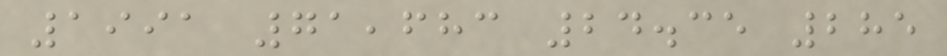1991 71,683 24.35 285
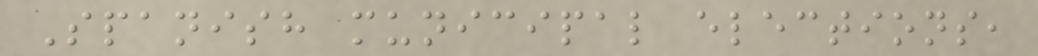Spanish municipal elections,
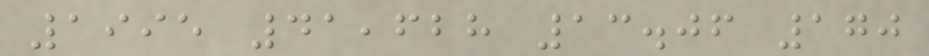1995 41,628 13.06 170
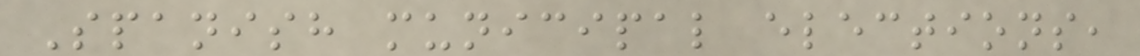Spanish municipal elections,
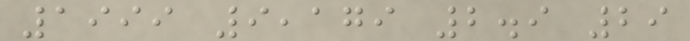1999 9,179 2.9 29
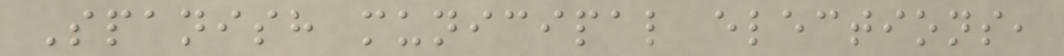Spanish municipal elections,
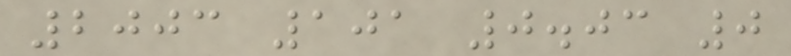2003 101 0.03 0
